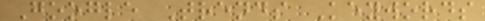Google Trends Keywords
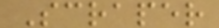Scraper
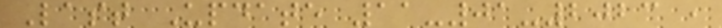Last Update 11-01-2023 ,
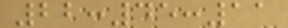22:45:11
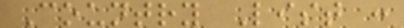Country List :
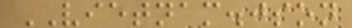VIETNAM.json
